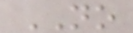NO
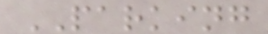PARKING
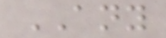ANY
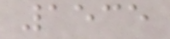1535
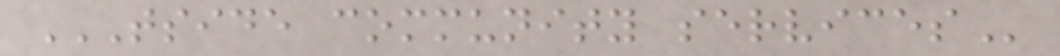TSIDE COMMUNITY SERVICES
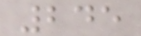245
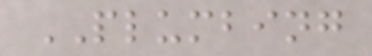PLUMBING
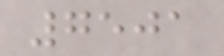7501
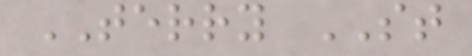TERRY ST
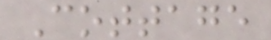Cottage
